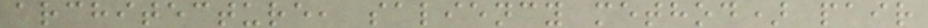architecture, saliency method) pair
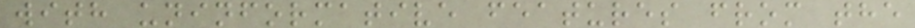with uninformative features from the
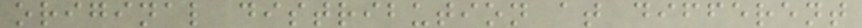original distribution at different
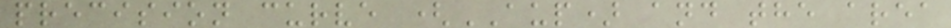precision curve (AUP) and the area
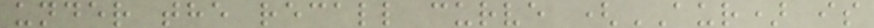under the recall curve (AUR) is
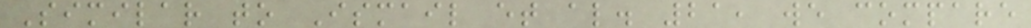Similar to Ismail et al. 21, we compare
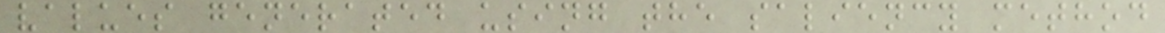values generated using the saliency method
